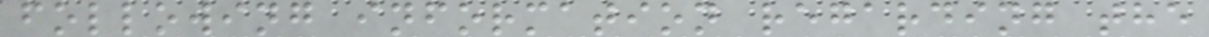following information regarding the
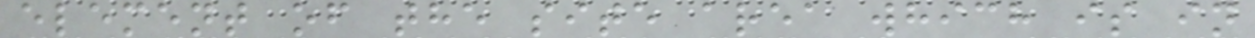element of the site area which is in
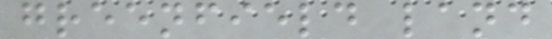greenfield land
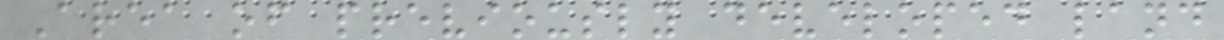Area of previously developed land
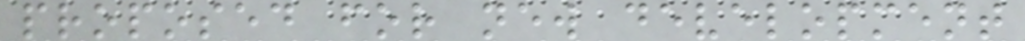proposed for new development
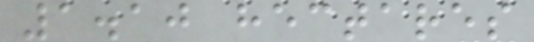1.10 hectares
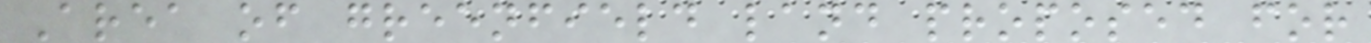Area of greenfield land proposed for
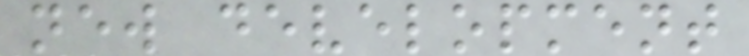new development
